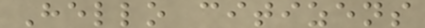Hello citizens
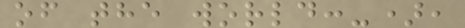of the world:-),
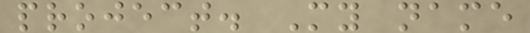project. My name
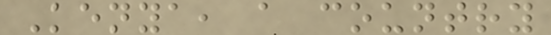Kenya, a country
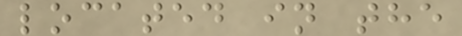located in the
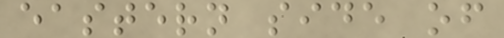eastern side of
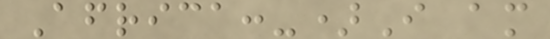Africa:-)I am
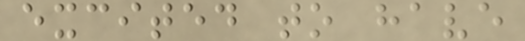excited to have
